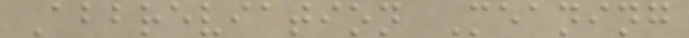Abbreviation Meaning
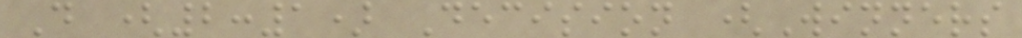D (2:1) Decision (Winners
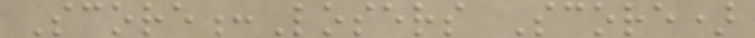Score:Losers Score)
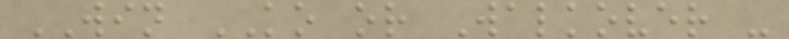WIN KO or Walkover -
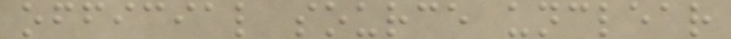official source unclear
